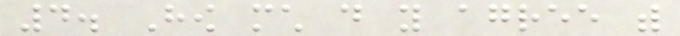4. How much do you agree with
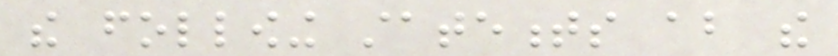the following statements about the
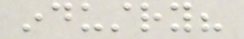industry?
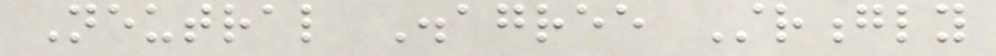Neutral Disagree Strongly
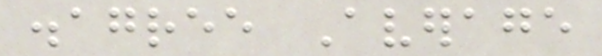disagree Average
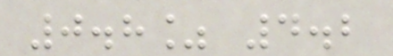0.8% 4.2
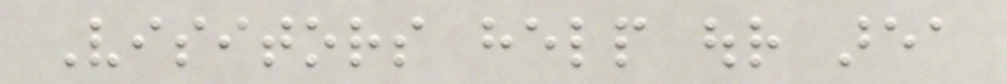Visitors help our area
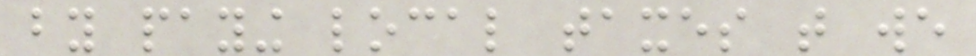by paying local taxes that we
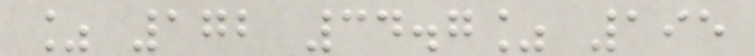% 172 34.7% 195
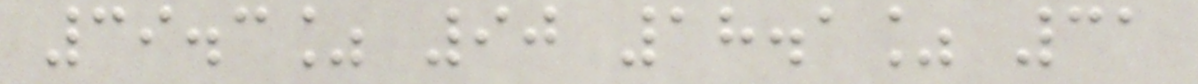39.3% 90 18.1% 31
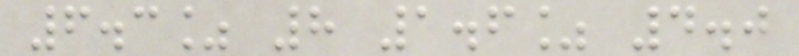6.3% 8 1.6% 4.0
